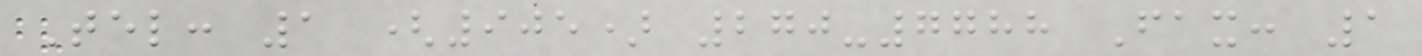Tel: 1 (905) 270-7788 Fax: 1
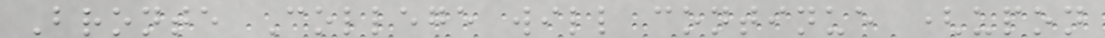Bronte College will continue (upon
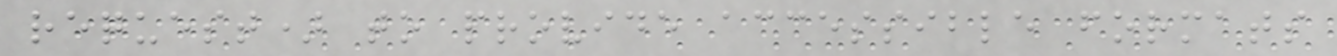request) to provide accessible formats
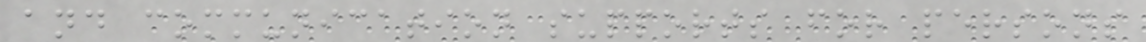and communication supports for persons
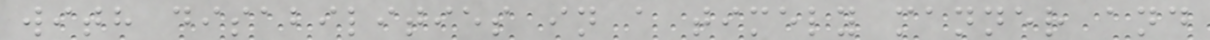with disabilities in a timely manner and
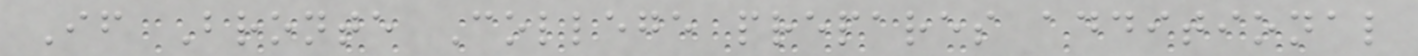If Bronte College prepares additional
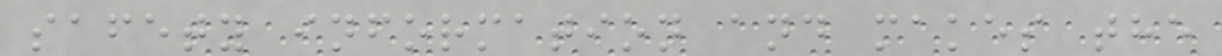safety information and makes the
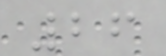26
